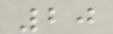20
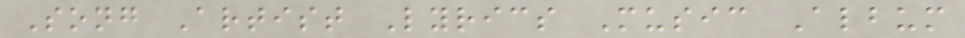Song Artist Lyrics Music Album
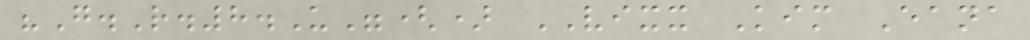"G.R.8.U"() VIXX Kim Eana
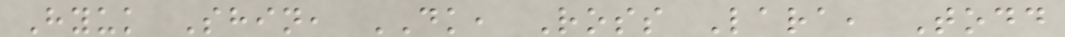Hyuk Shin, DK, Ross Lara, Todd
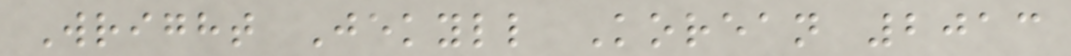Wright Jekyll Korean 2013
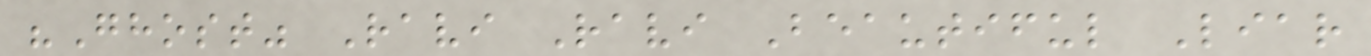"Ghost" Ravi Ravi Beautiful Liar
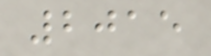2015
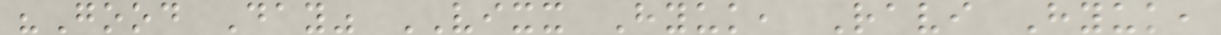"Good Day" VIXX Hyuk, Ravi Hyuk,
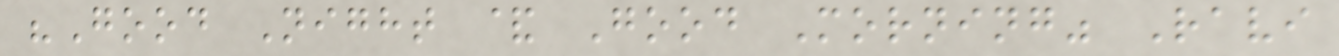"Good Night & Good Morning" Ravi
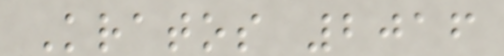Kratos 2016
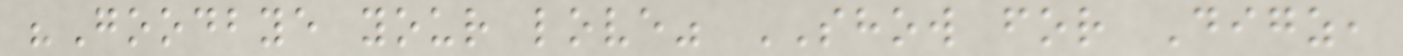"Goodbye your love" SHOW for Digz,
